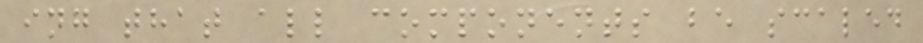ing that all components be scaled
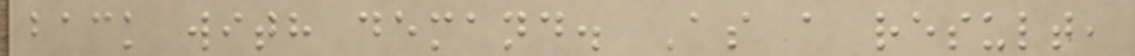back with demand. As a result,
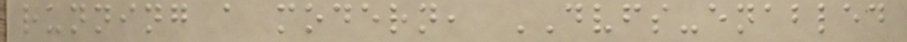running a modern, DVFS-enabled
